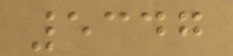5347
